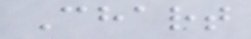Chart
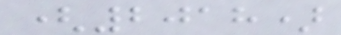(2018)
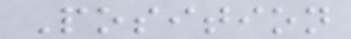Position
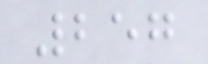257
